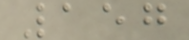157
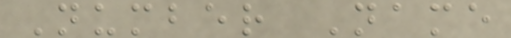Number Name
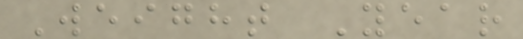Weight Year
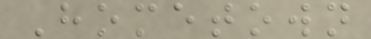Hometown
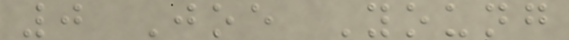0 Joe Young
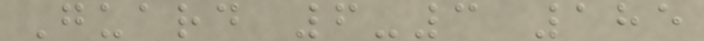Guard 6-3 185
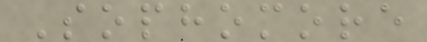Sophomore
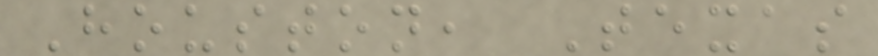Houston, Texas
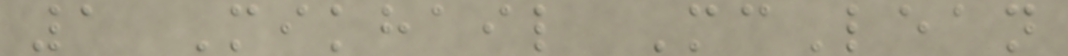1 Mikhail McLean
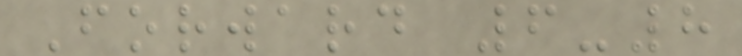Forward 6-8
